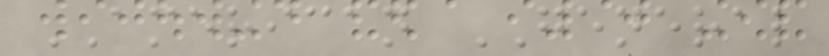AMERICAN GENERAL
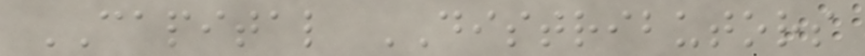CAPITAL DISTRIBUTORS
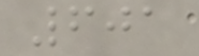601
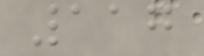117
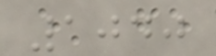1040
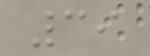39
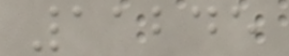11245
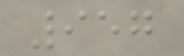957
